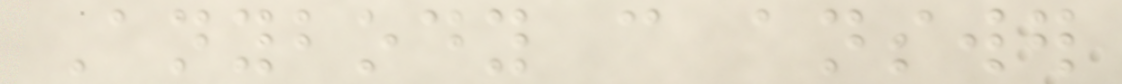Anybody can answer
